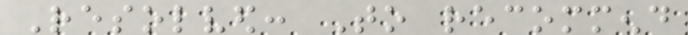Resolved: To recommend
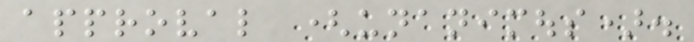approval (unanimous).
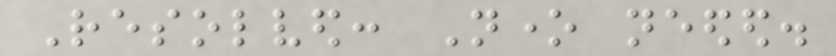Resolved: None needed.
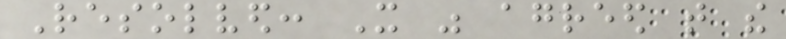Resolved: It was agreed that the
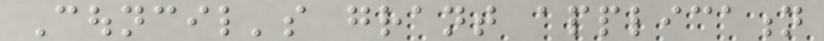Council's grant application
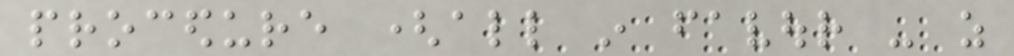procedure (all in favour - as
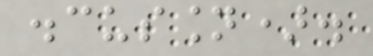discussion).
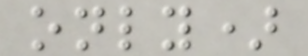only)
